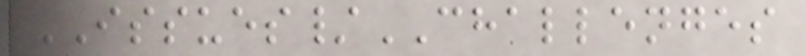ISSUES/CHALLENGES
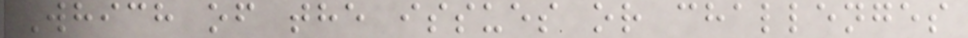Which of the issues or challenges
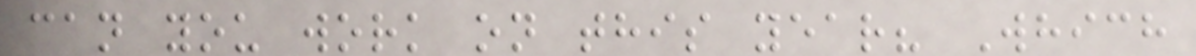can you work on this year? Which
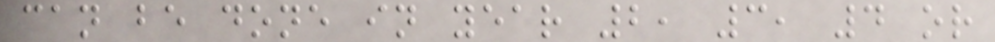can be done in year 2, 3, 4 or
